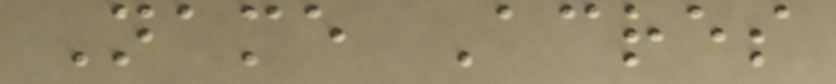Name Acres
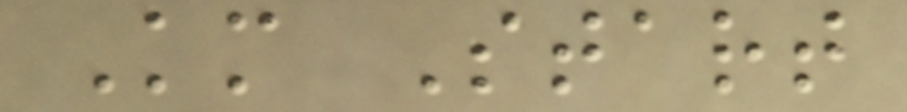Km Start
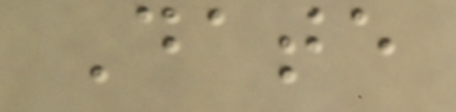Date
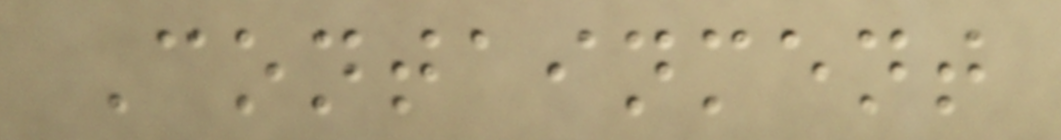Containment
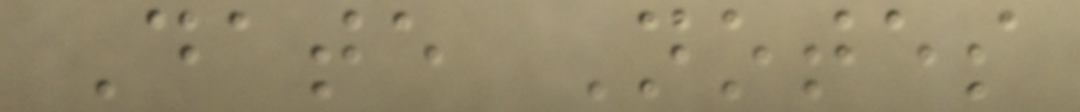Date Notes
